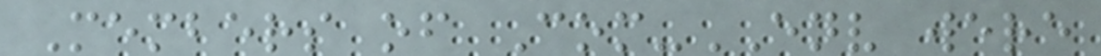Members of Com-ENV were
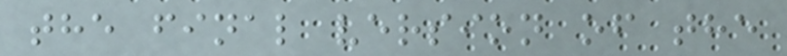the final version of the
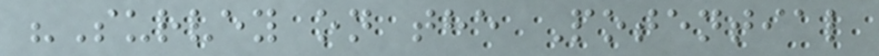"Survey on the Potential
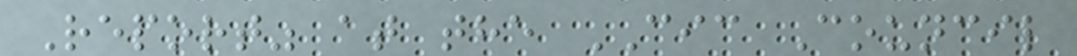Report" at the CIC Council
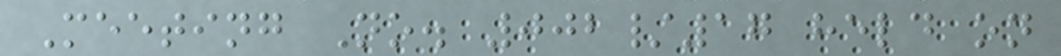Meeting No. 002/17 held on
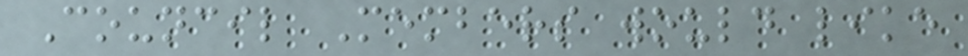Council Members would like
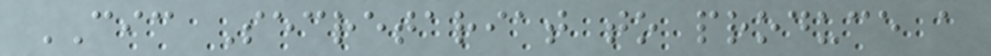CIC Secretariat to produce a
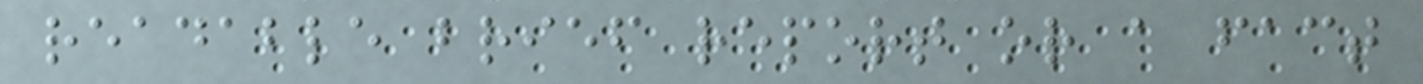readable brief report or a fact
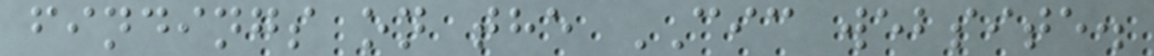findings on the CIC website.
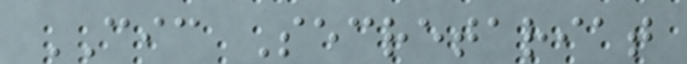CIC Secretariat
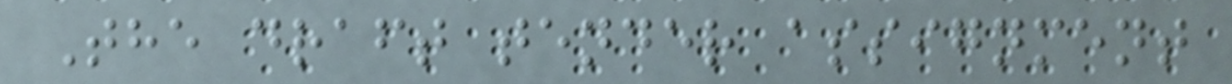The draft tender assignment
